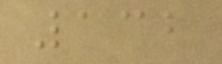132
